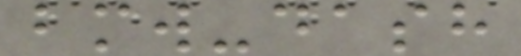bmw-dash
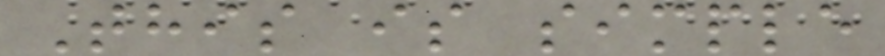This is simple
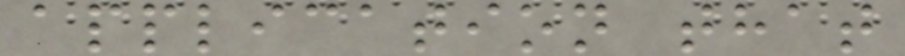application that
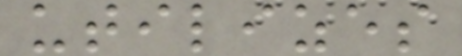utilizes
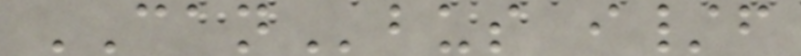CANbus i/f
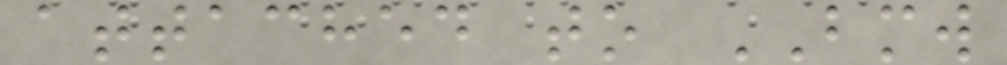attached to BMW
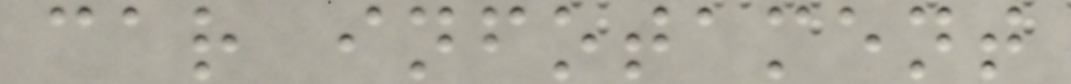car infotament
